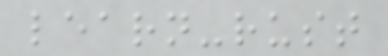learn-rust
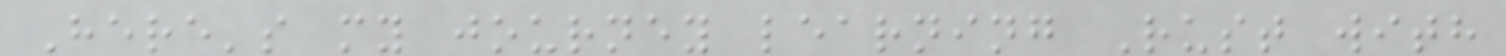Here's my journey learning Rust with
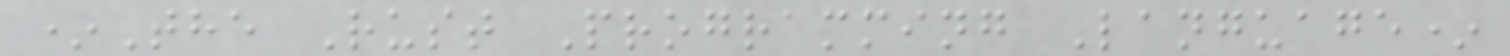*The Rust Programming Language*
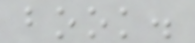book.
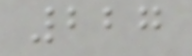227
